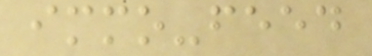immo-feed
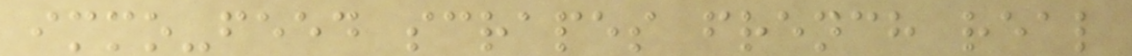immo-feed scrapes french real
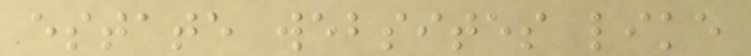estate websites like
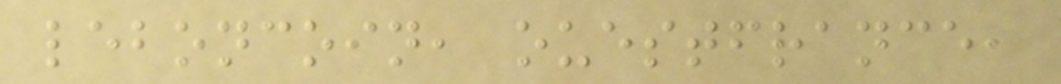leboncoin, ouestfrance,
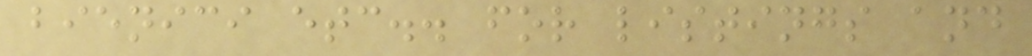bienici etc.. for listings and
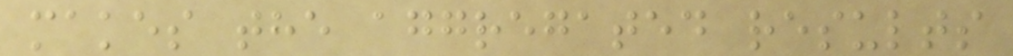makes the aggregated results
